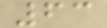63
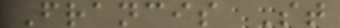Francis St
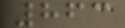863
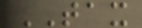TAX
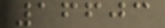16603
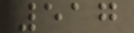517
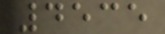4535
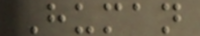Human
